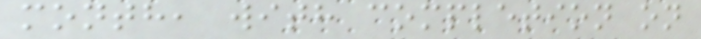month, with completion on
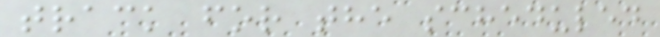track for the scheduled
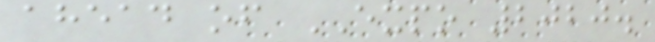ahead of EXPO 2020.
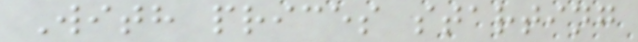With prices starting
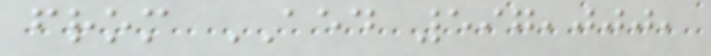from AED 597,000,
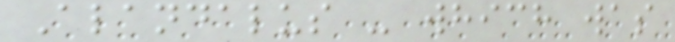Alandalus - which was
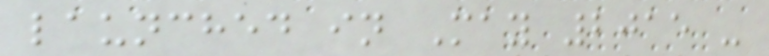launched in May 2015 -
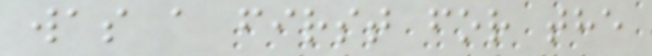was a first for the
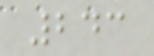243
